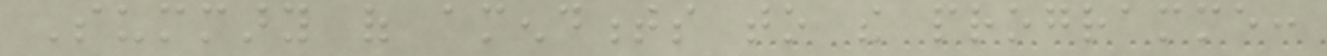Summary of amendments to the programme:
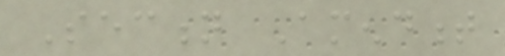Section Amendment
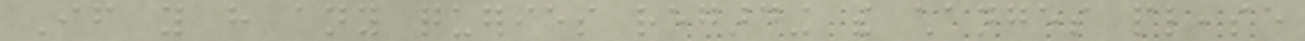If you have any queries regarding the changes please
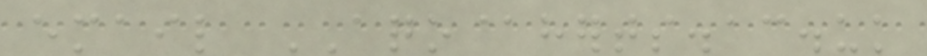email AQO@herts.ac.uk
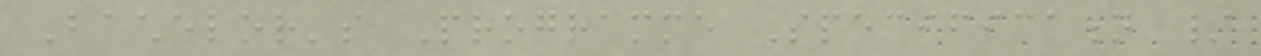Bachelor's Programme Specification /
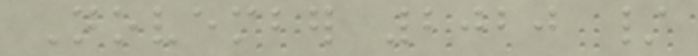November 2020 /
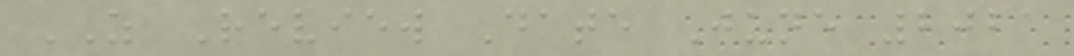AS Review Date June 2021
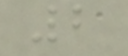2
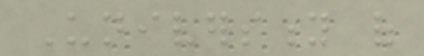University of
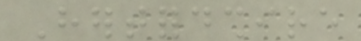Hertfordshire
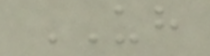UH
